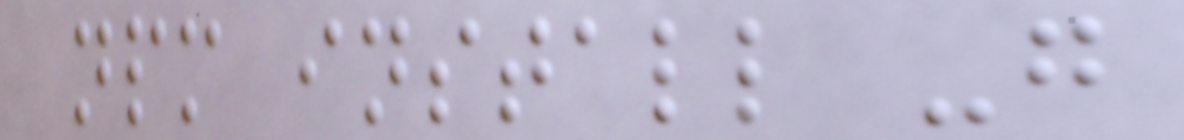npm install -g
